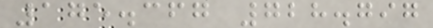175.367 728.797
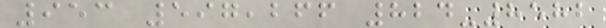953 597,266 824-8582
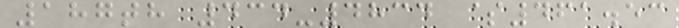187th 434-4834 $461.53
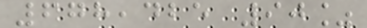678,425 90%
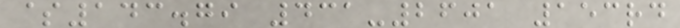$143.79 431-2601 153rd
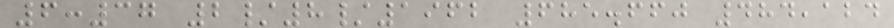6:37 2/8/1962 685.660 484,124
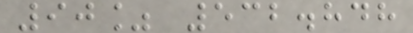90% 532.848
